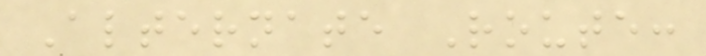Alternate Route:
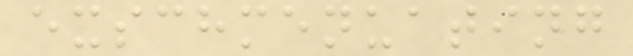exschmenuating
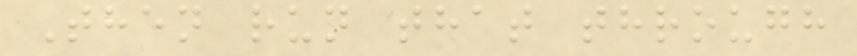Then run that through
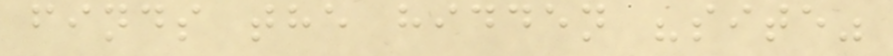finds the hidden "site"
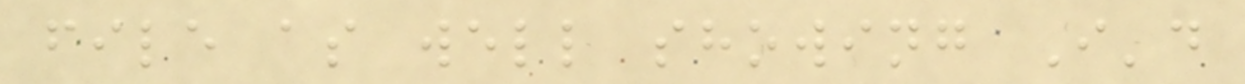file as well showing I'd
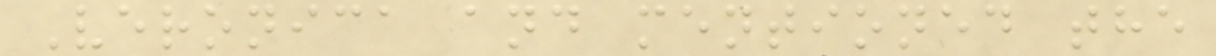Veronica and mentioned the
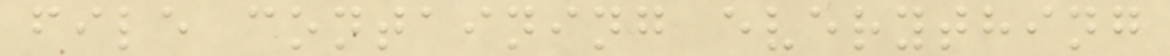file containing everything
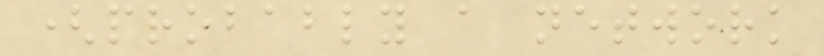(probably a network
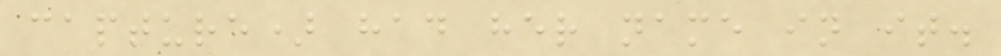capture) had her name in it.
